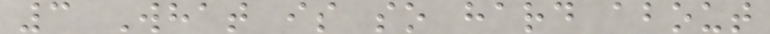3 What is so hard about
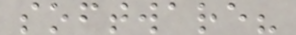software?
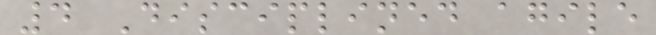4 Disciplined agile
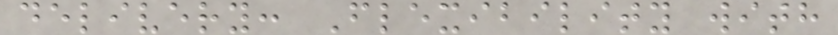delivery: Flexibility with
